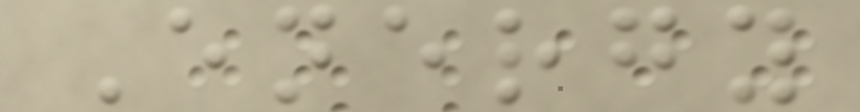Energy
